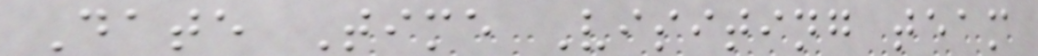Date Time Visiting team
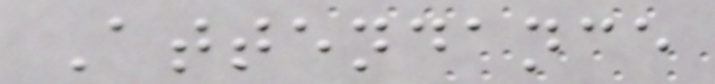Attendance
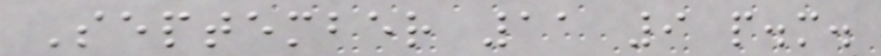September 11 9 p.m.
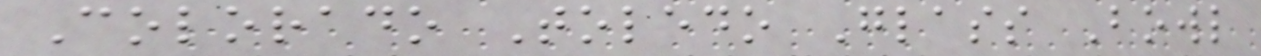Colorado Toledo Glass Bowl
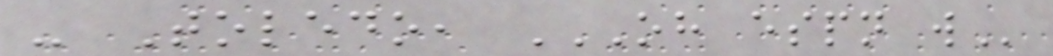- Toledo, OH ESPN W
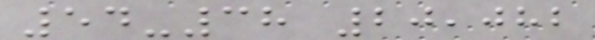54-38 20,082
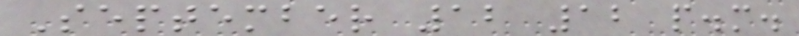September 12 12 p.m.
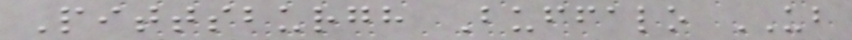Pittsburgh Buffalo UB
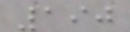190
